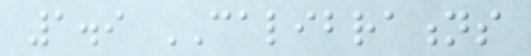1.9 CALIBRATIONS
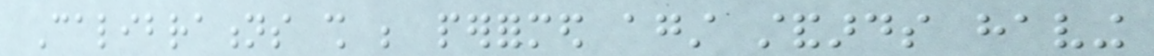Calibrations shall be performed against standards having
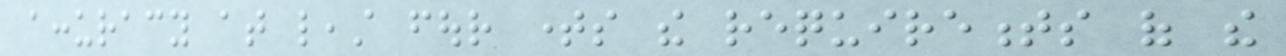accuracy at least four times the requirements of the
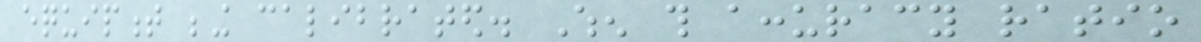equipment being calibrated. When this accuracy ratio
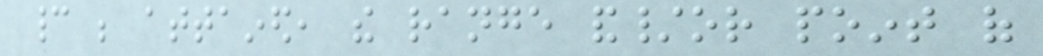cannot be attained, the range and/or point of
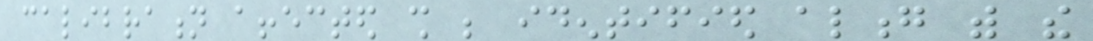calibration affected shall be identified along with the
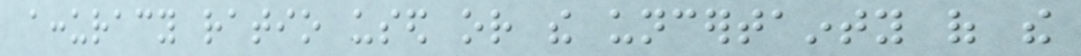accuracy ratio used or the uncertainty of the
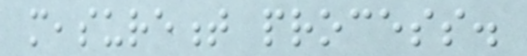measurement process.
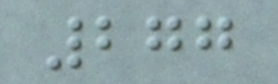277
